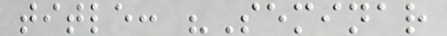title: "Seminar
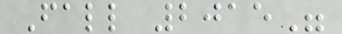Fall 2015"
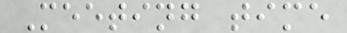Meeting time
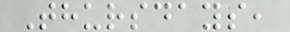Thursdays,
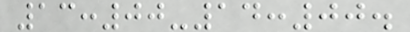13:00-14:00.
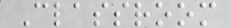Classroom
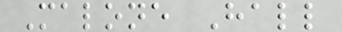Malone Hall
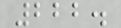222.
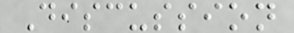Discussion
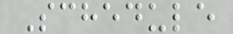Schedule
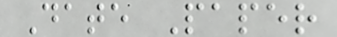Date Paper
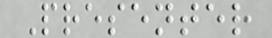Presenter
